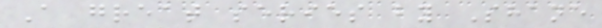A great series by Shane
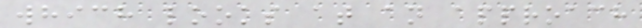which looks at an approach
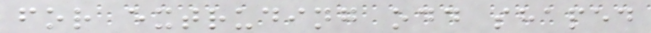for extruding odd shaped
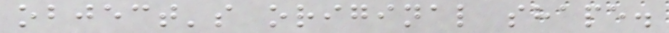object's original shape.
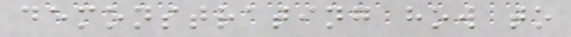demonstrating how to
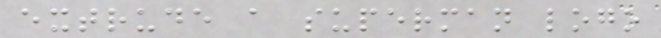extrude a superman logo
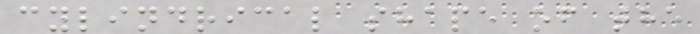cylindrical shape of the
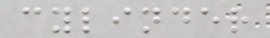cylinder
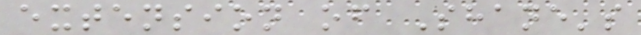extension of Shane's
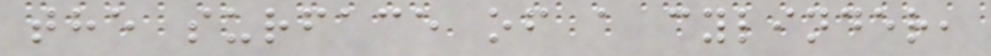the surface of a cylinder,
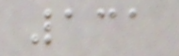131
